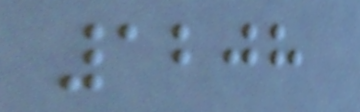1208
